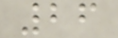26
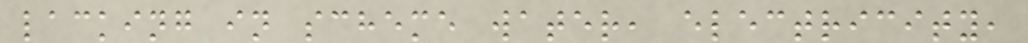lacking in scheme water, electricity,
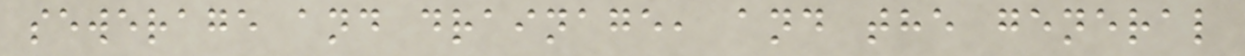sewerage and drainage, and the general
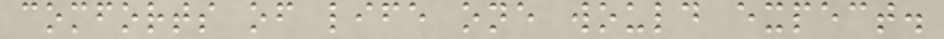comforts of life one would expect.
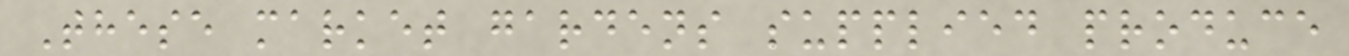These market gardens supplied produce
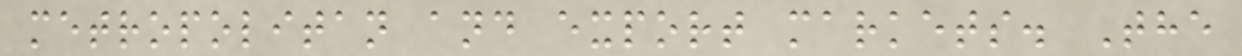metropolitan and export markets. The
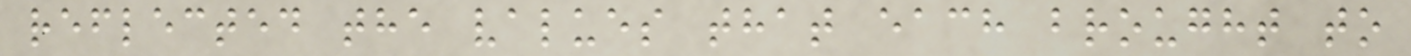reflected the values that each brought to
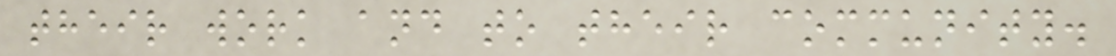their work and to their community.
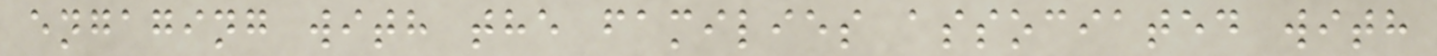engaging with the families associated with
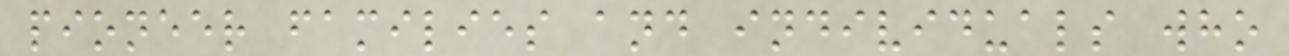pioneer families and individuals who
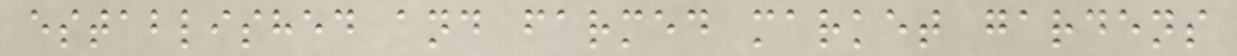established and farmed market gardens
